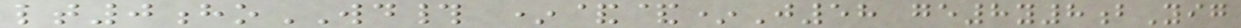lt0hoWD# *&&*J58 ge8y8bYig
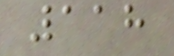118
